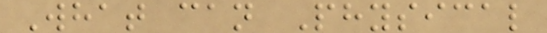What can Physical
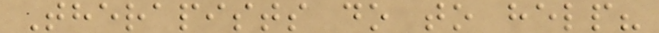Therapists do to help?
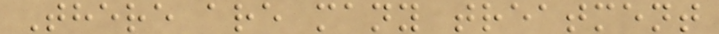There are many treatment
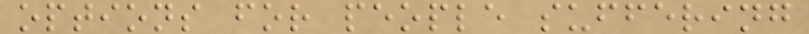options for people suffering
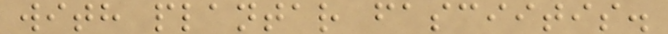with plantar fasciitis.
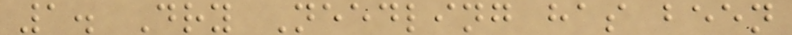1. Dry Needling has been
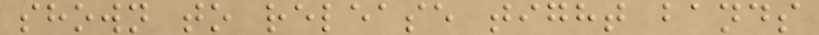shown to release tight bands
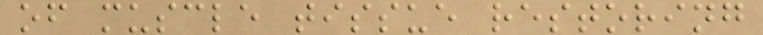of muscle tissue restoring
